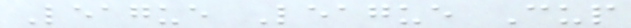League League Cup
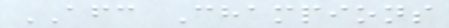AFC Champions
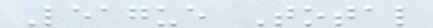League Total
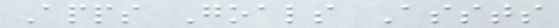Apps Goals Assts
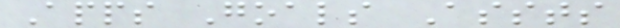Apps Goals Assts
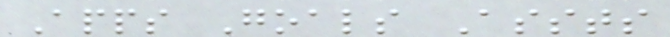Apps Goals Assts
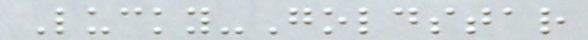Lucky-Goldstar
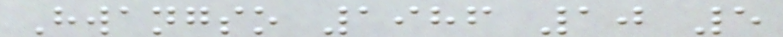Hwangso 1986 10 5
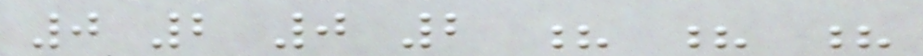0 2 0 2 ? ? ?
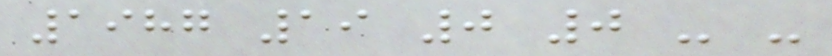1987 19 0 0 - -
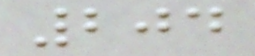204
